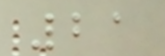21
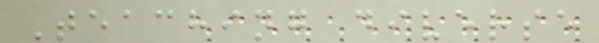Teaching diverse
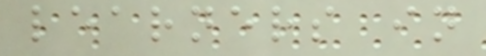learners in
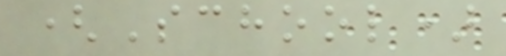(School)
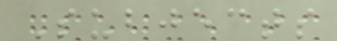Subjects
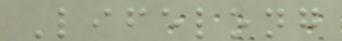Lifelong
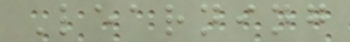Learning
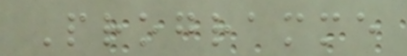Programme
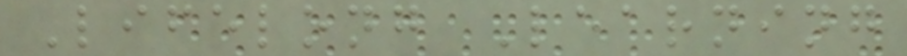Lifelong Learning
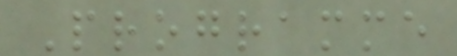Programme
